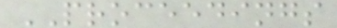PROCEEDINGS
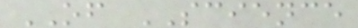OF SCIENCE
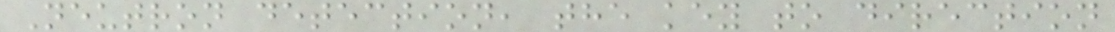Neutron detection, the key to direction
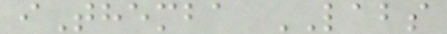iThemba LABS
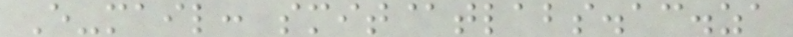E-mail: smit@tlabs.ac.za
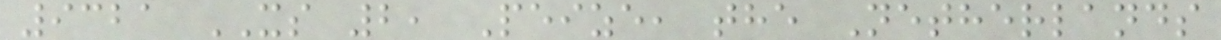9321 XS 2, Peize, the Netherlands
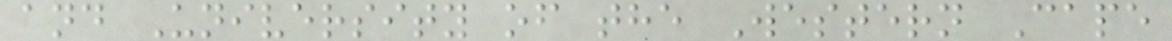and University of the Western Cape
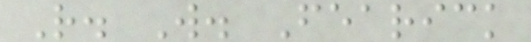R. W. Fearick
